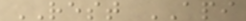REST API
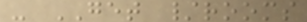- GET /rooms
